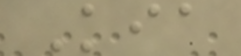Kia
